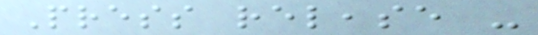Press release -
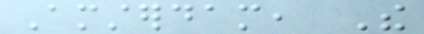Amsterdam, The
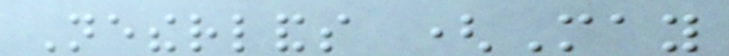Netherlands (May
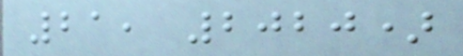21, 2020)
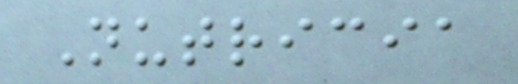Nutricia
